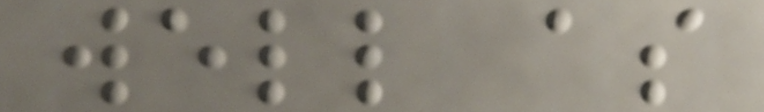well as
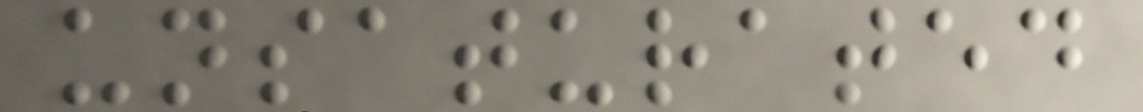unsaturated
